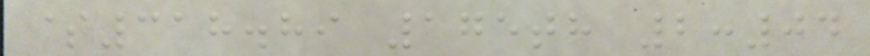$318.89 175th 2:04
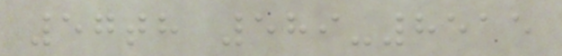57th 589-8515
